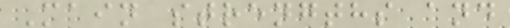Main strengths and
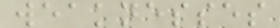weaknesses
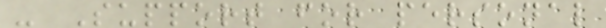- Support for personal
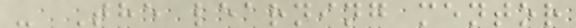- The learning mentor
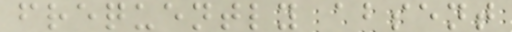frequently absent
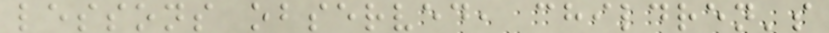lessons observed, children's
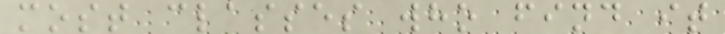most classes who find it
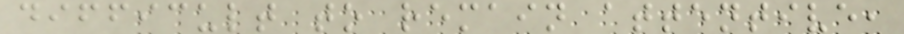difficult to remain attentive,
